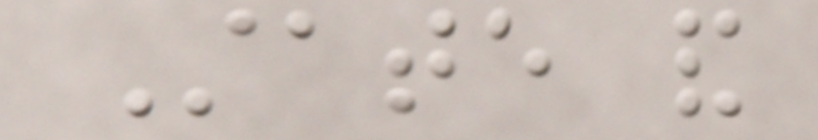State and
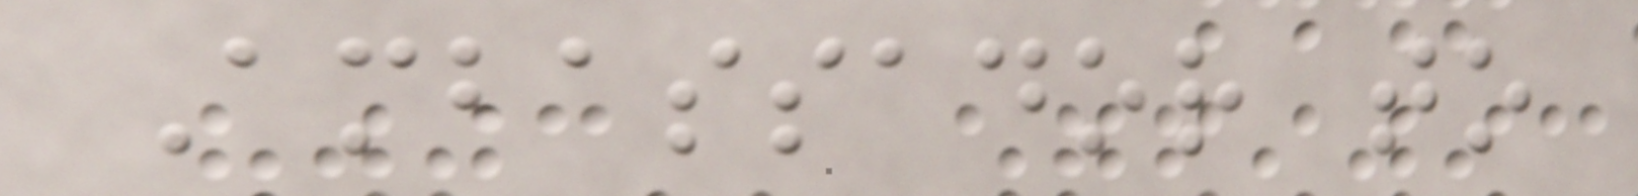Ambassador to
